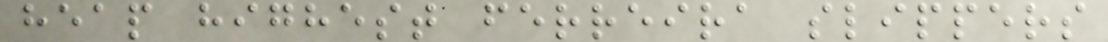heap highest ferreira slippers
